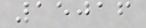15016
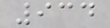934
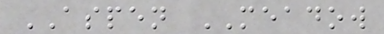ASPEN MEADOW
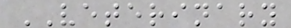VETERINARY
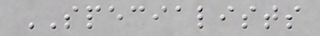SPECIALISTS
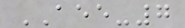AEE-7
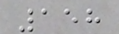158
